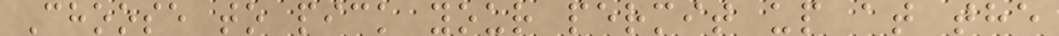Choose to pick your permit up at the
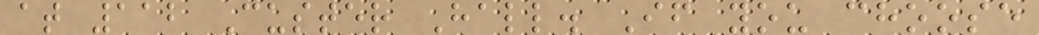at 112 Custer Hall. If you choose
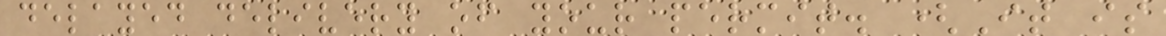delayed delivery of your permit. (It is
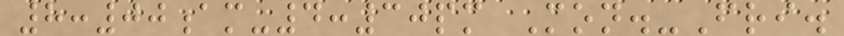8:00am-4:30pm Mon.-Fri.
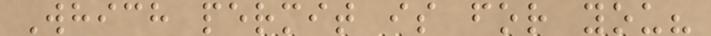Which permit is for you?
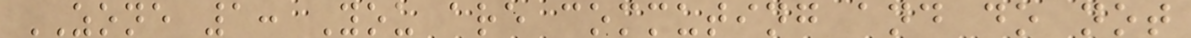ZONE 1: You are commuting and do not
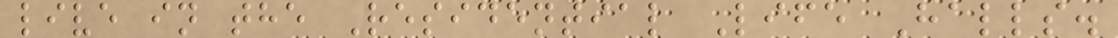live in the Residential Life Halls.
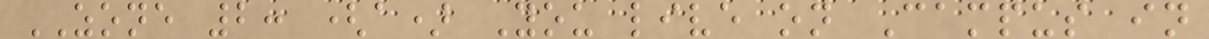ZONE 2: (a) You live on Campus in
